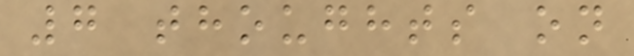7 thoughts on
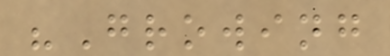"Growing
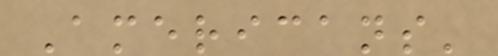Americans'
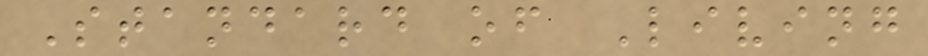Standard of Living
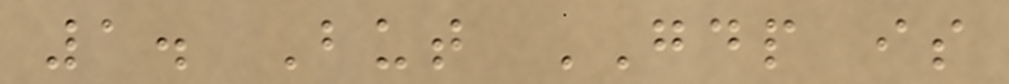1. But GDP is
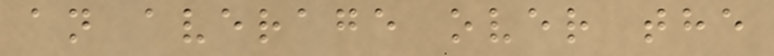an average over the
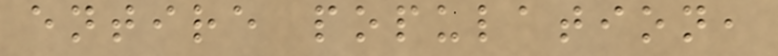entire population,
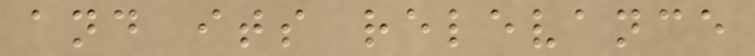and its relevance
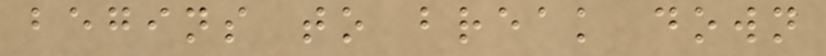begins to break down
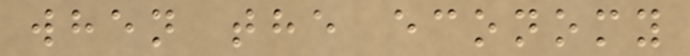when the economy
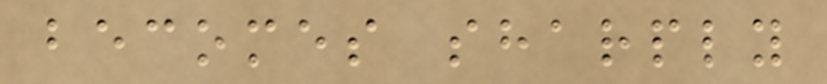becomes sharply
